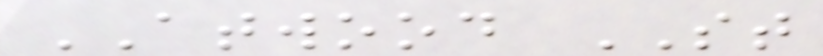ATWOOD ST
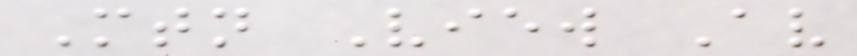Mtn View Av
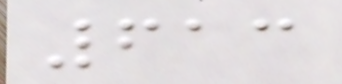613
